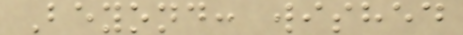Beyond: wished
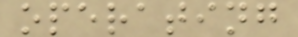operating
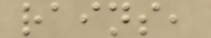rains,
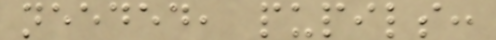needed, pupils:
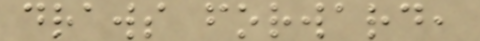draws forward,
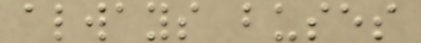always buses
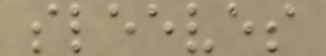sleeves
